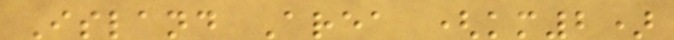Island Area (km2)
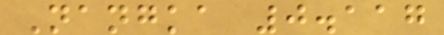Nangka 0.117
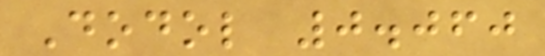Dodol 0.060
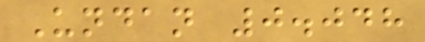Undan 0.048
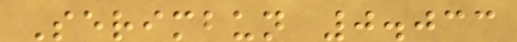Serimbun 0.033
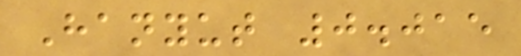Hanyut 0.015
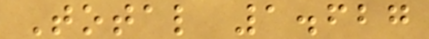Total 1.627
